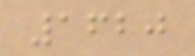1620
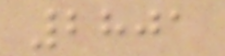2801
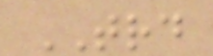TRD
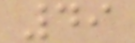49
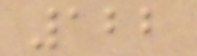122
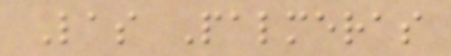Las Palmeras
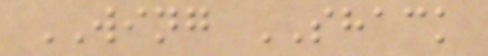WING SHACK
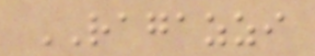RAGAZZI
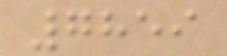7859
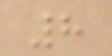8
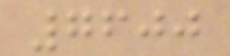7600
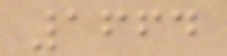1664
